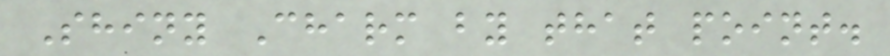Shiny Charm by that point.
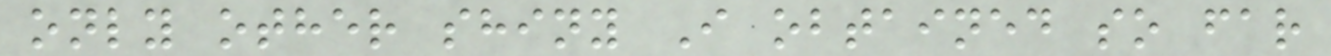only other shiny I obtained so far
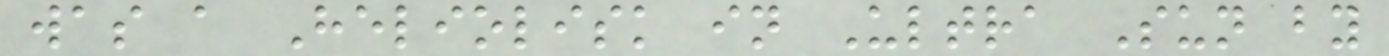was a Heliolisk in Ultra Sun by
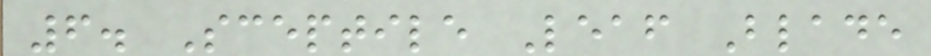6. Sceptile Leaf Blade
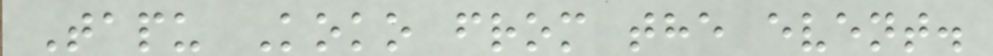Tapu Koko from the event.
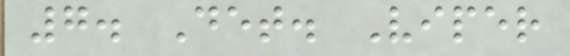7. Det. Viper
